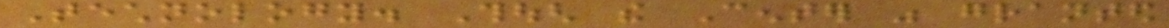Technology. Though the Center was granted
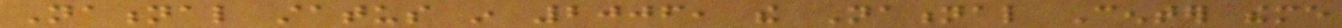National status in 2006, the National Center theme
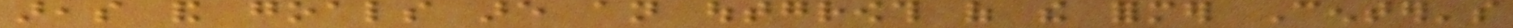areas and goals are an outgrowth of the former Center's
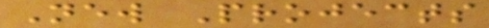New Projects
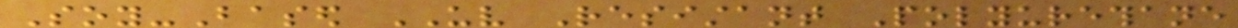Soy-Based UV Resistant Polyurethane
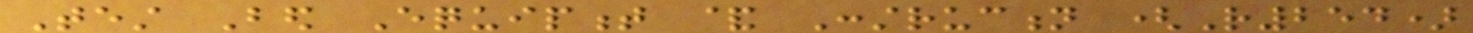Test Bed Equipment & Construction (R254)
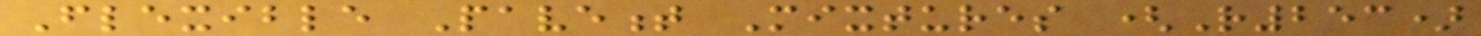Flexible Pavement Mixtures (R253)
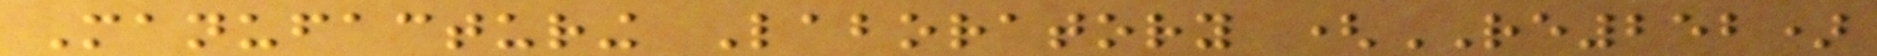Manufacturing Laboratory (RE252)
